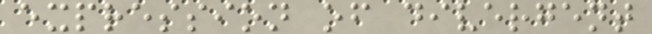expression of divergent
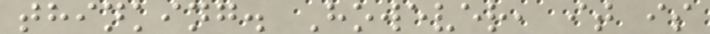thinking. However, it is
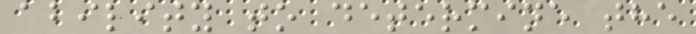ability to determine the
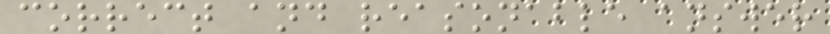correct and reasonable answer
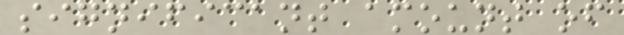significant amount of
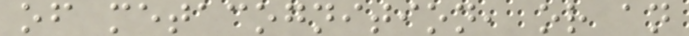of metacognition, or an
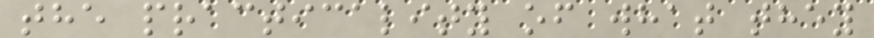the practicality of what they
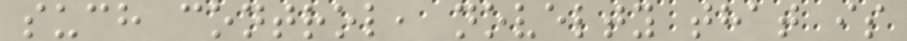such control, novelty that is
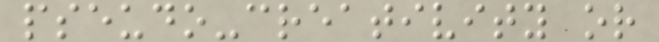pseudo-creativity or
